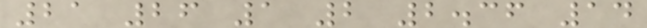21 26 1 2 2.36 14
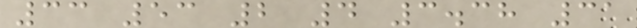33 53 2 4 3.38 31
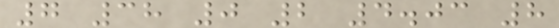7 38 0 2 4.03 8
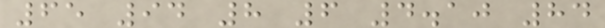65 94 8 6 4.10 84
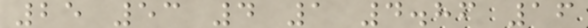25 53 4 1 4.86 16
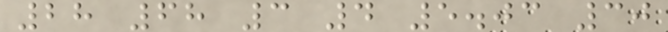28 68 3 4 5.03 30
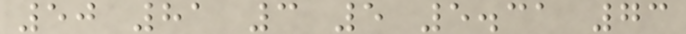50 81 3 5 5.31 73
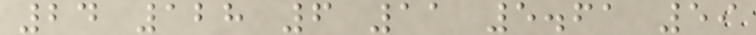24 128 6 11 5.61 59
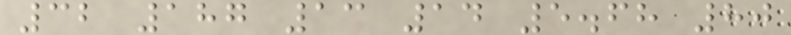32 187 13 14 5.68 80
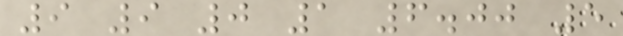9 9 0 1 6.00 5
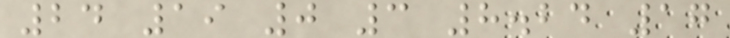24 19 0 3 8.24 17
